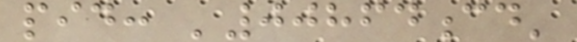pid: '00864cd'
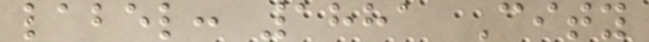label: 1881 City
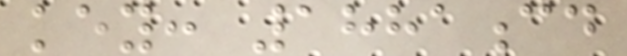key: 1881cd
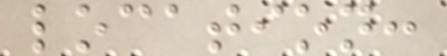location:
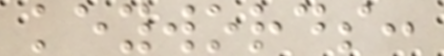keywords:
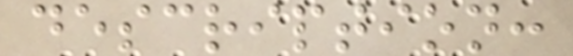description:
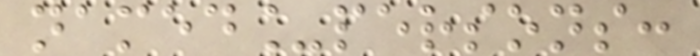named_persons:
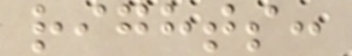rights:
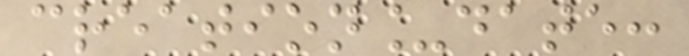creation_date:
